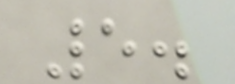5.
